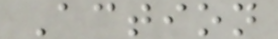Action
